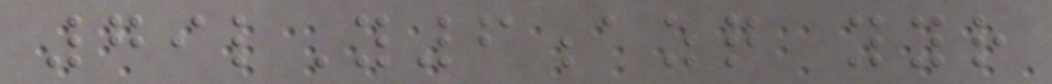79lY6azq yyr
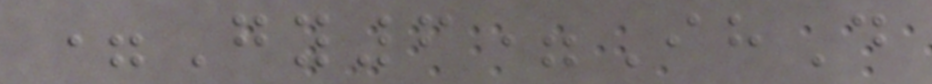=Gy6=IhD
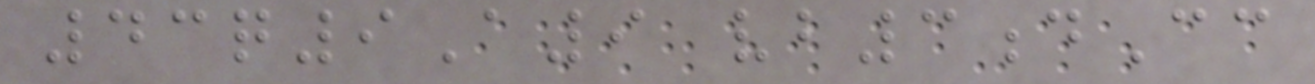43q9A9 vb3dCc
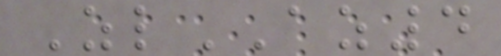ZlAZ4
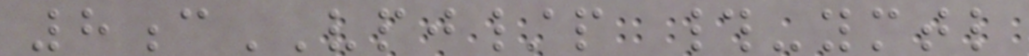8cVPJ/p #-ymtl
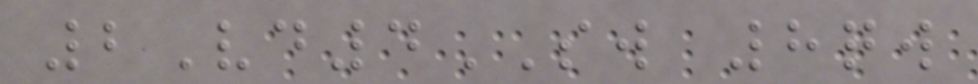2Vd4SW 8qw
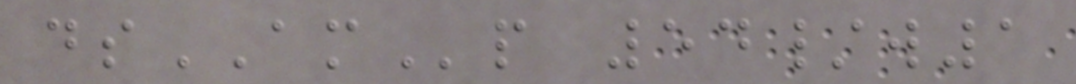dsAMp 54/w1
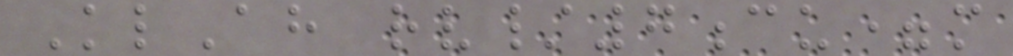KlAh rv/7cu=m
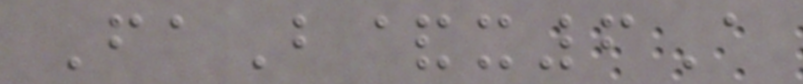FaB&x6A
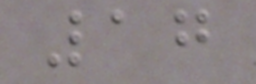17
